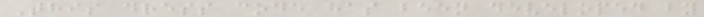This dress code has been developed by
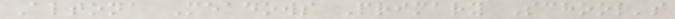Altona Meadows Primary School's
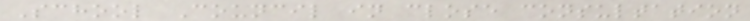School Council in close consultation
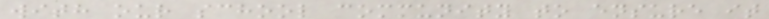with our school community to ensure it
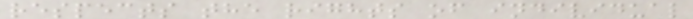respects the rights of individual
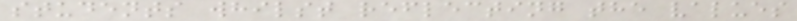students whilst reflecting the values
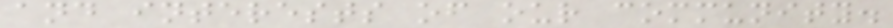and interests of our community.
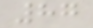87
